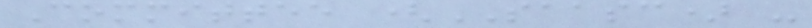Committee (SAASC) -
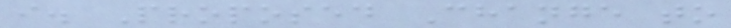i. Proposed Change to
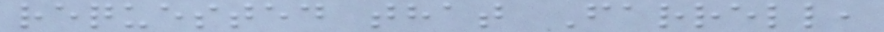requested that Farrell,
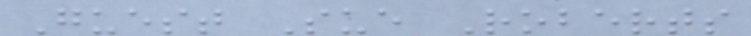Guest Sue Roberts
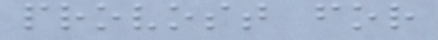provost for
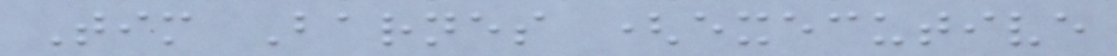Tim Barnes (executive
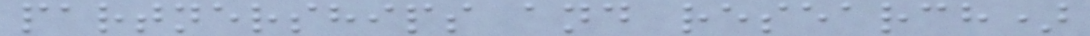partnerships and research)
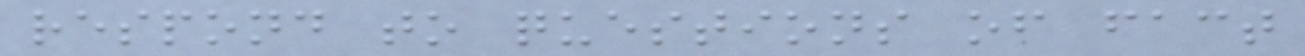respond to questions of fact
